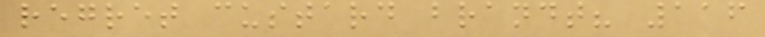regret custard brandt? 116
